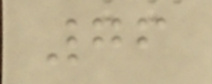76
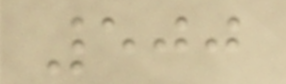500
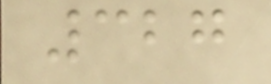327
